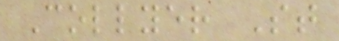Collyer St
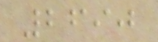2690
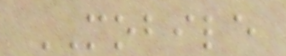MOBILE
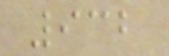932
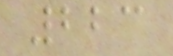223
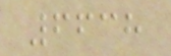6638
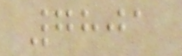7801
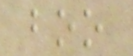boo
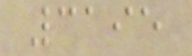3195
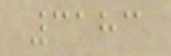3183
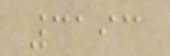3193
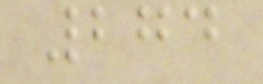274
